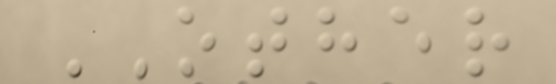OTHER
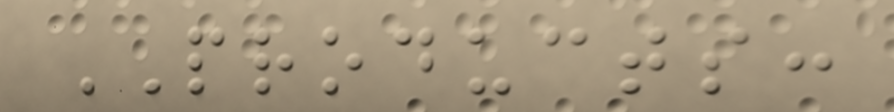PRODUCTS:
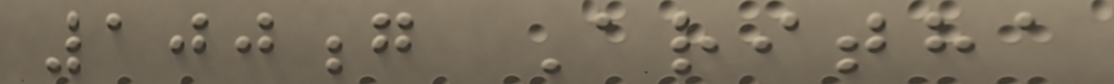100g Aritha
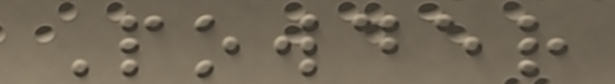Powder
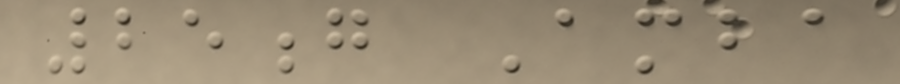25g Amba
